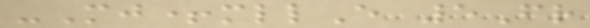-Mj+mllE 5Fr
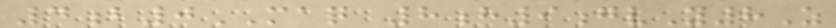4b0MAQ 8h9gvY8Z
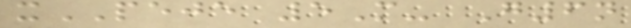xPEJE 5M- G6n
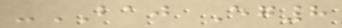-BAJ Eg8
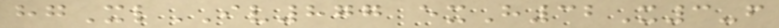hgXlIV877 exH32X3-f
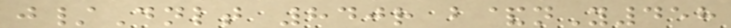j/Dnlt 840r b&nY458
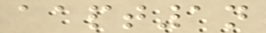aapt1n
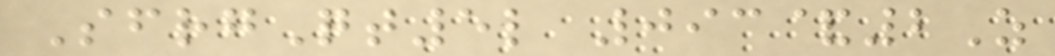SfrgQt5l 093&2Z
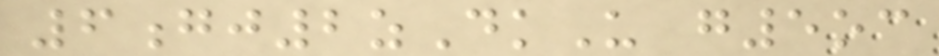6gj2zDkU g5oc
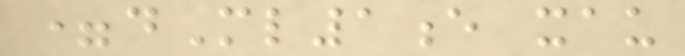=dMl1e xau
